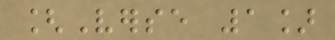[Verse 1]
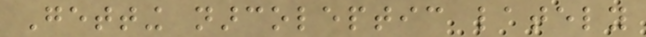Getting narcoleptic lately
